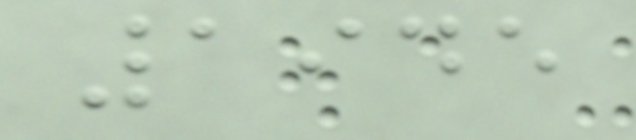1945
